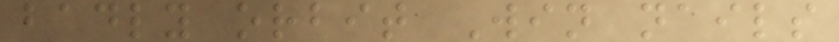badly orbit Win nails
